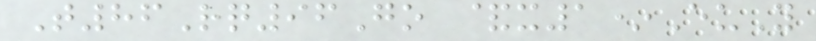T86Rq96Go &x1*EuY
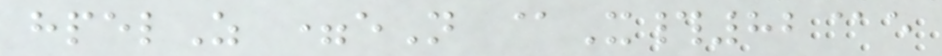hpelZ =eN @X#82@e
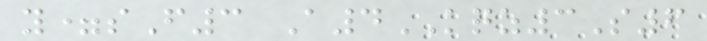y=sF3 A4KQZ3S6
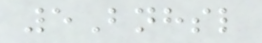5Bnhsl
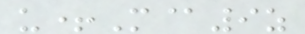u+M@9z
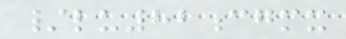/lu82cgmx
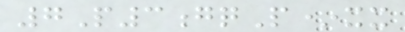7P3gqP*xx
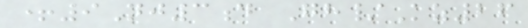+9Nj3d Gh/Kz26
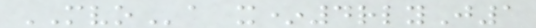MVOa x*4rlyJ1
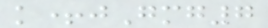k+jGmg7
